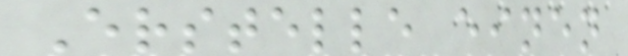Erstelle einen
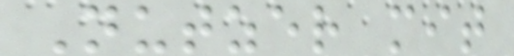Nutzer mit
